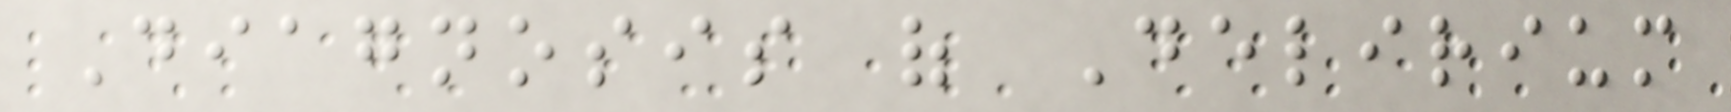Diagnosis of Delirium
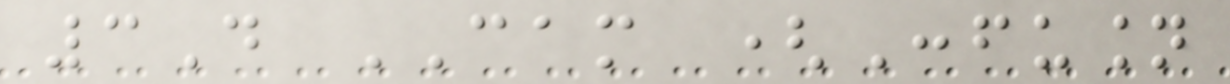3D CAM (Confusion
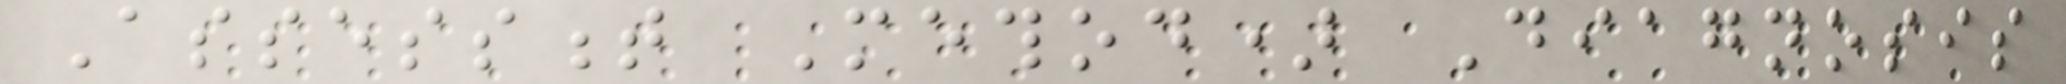Assessment Method) Diagnosis
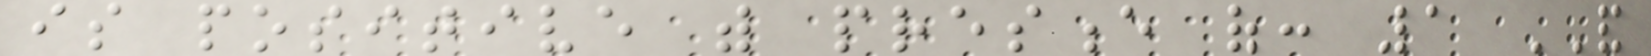is positive with presence of: 1 AND
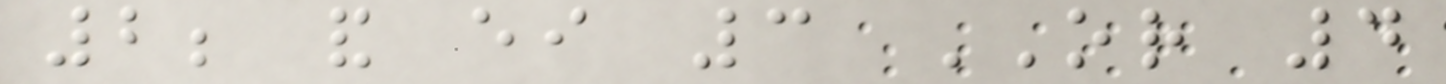2; and either 3 OR 4
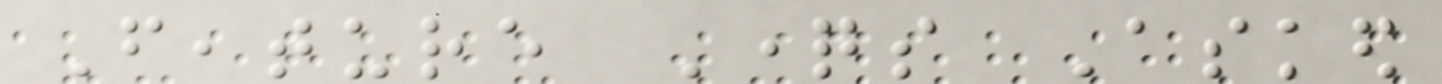Feature Questions Asked
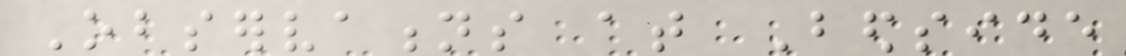Observations at Bedside
